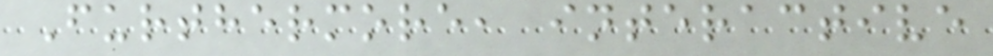Furthermore, interactive
